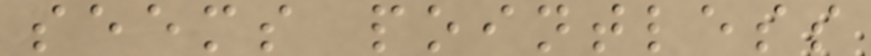seems pointless
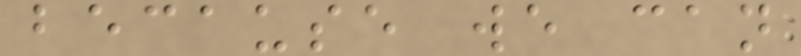because we can
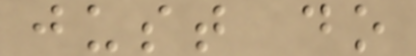just do
